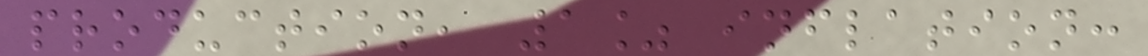production, 1% inflation:
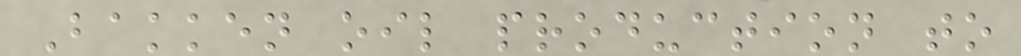Bakken oil production to
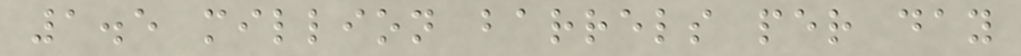1.5 million barrels per day
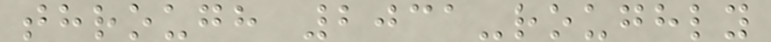through 2031-roughly
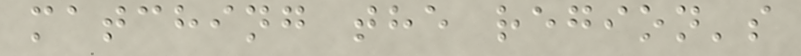matching the region's
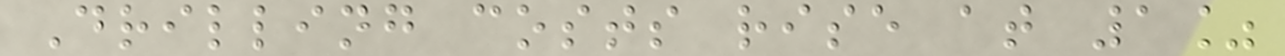Drilling costs rise at 1%
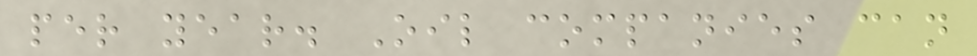per year. Oil companies can
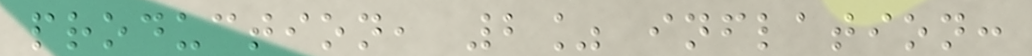production, 2% inflation:
